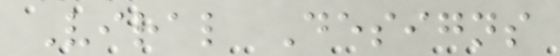Viral Designs
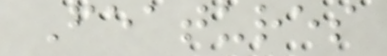Features
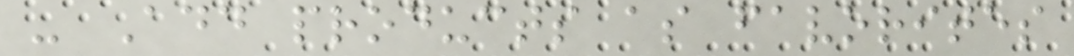- Add products as favorites
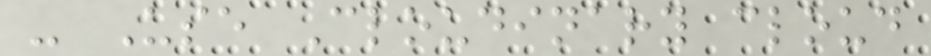- Use Cloudinary cloud
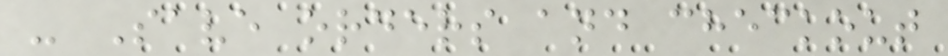- Save orders and checkout
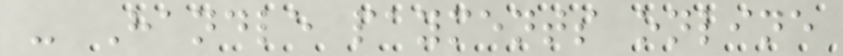- Handle payments online
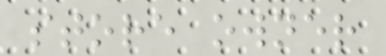store owner
